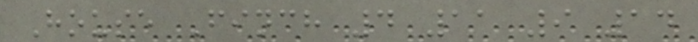House Finch 4 11 9 14
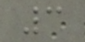3
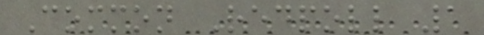Common Redpoll 1
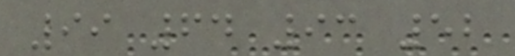99 64 93 52
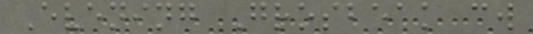Evening Grosbeak cw
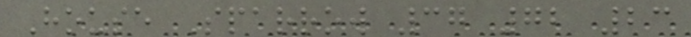House Sparrow 37 72 23
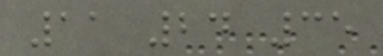11 24 35
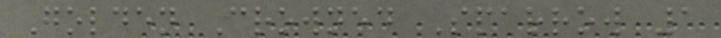Golden Crowned Sparrow 1
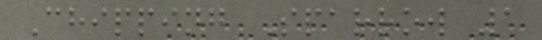Chipping Sparrow 1
